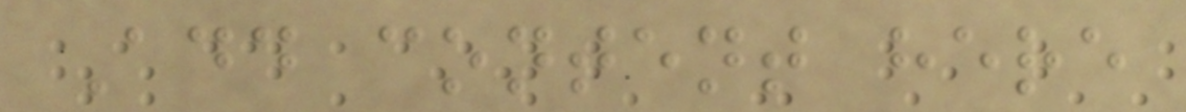Add content here
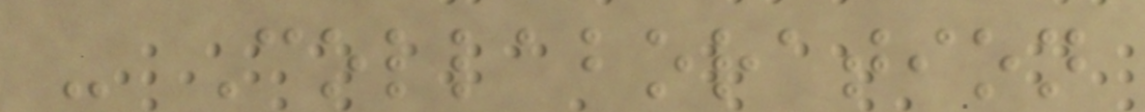- Collaboration
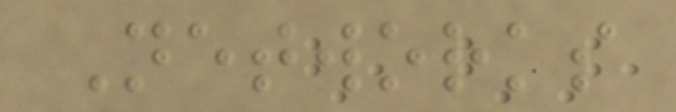Networks
